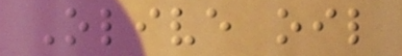Olive oil
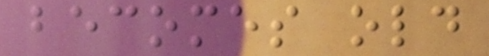becomes old
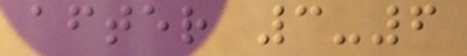after 3-6
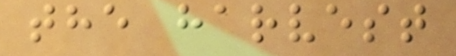the harvest
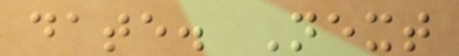date. Next
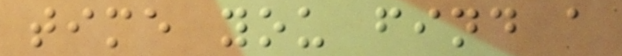time you find a
